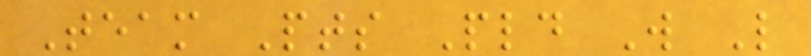Team Pts Pld W L
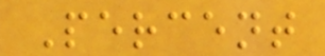Percent
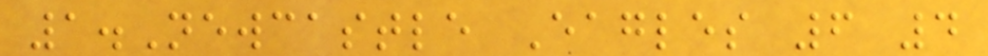1.Newcastle Eagles 6 4
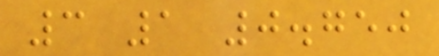3 1 0.750
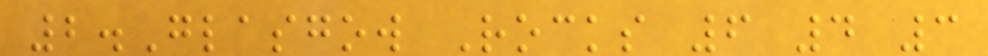2.Glasgow Rocks 6 4 3
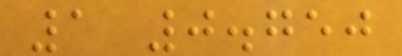1 0.750
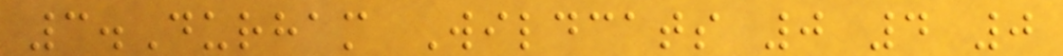3.Durham Wildcats 0 4 0
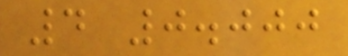4 0.000
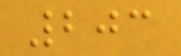203
